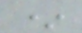*
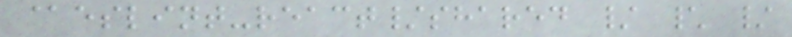@eslint-react/shared / \ /
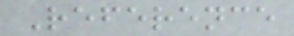Reference
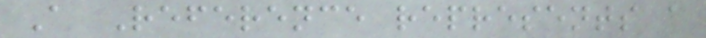A Reference represents a
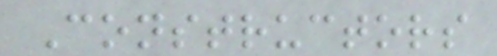Constructors
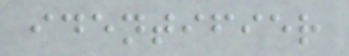identifier
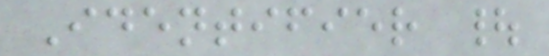Identifier |
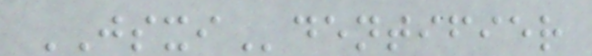JSXIdentifier
